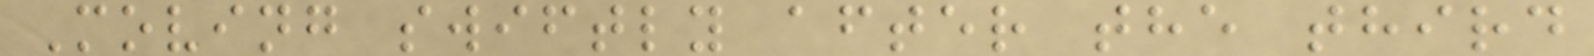Moving swiftly after the third
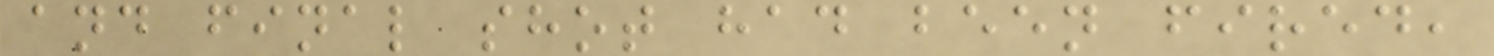and final shot had been fired,
